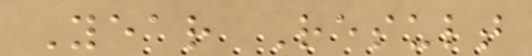Year Result
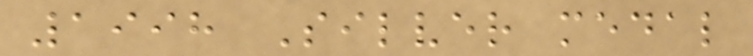1998 Silver medal
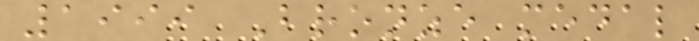1999 Bronze medal
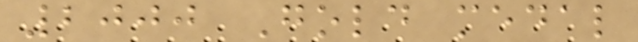2000 Gold medal
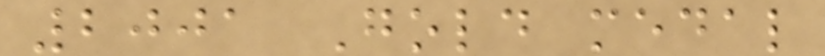2001 Gold medal
